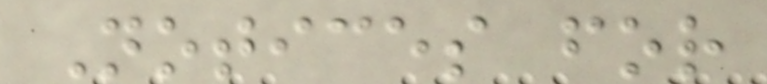Notices for
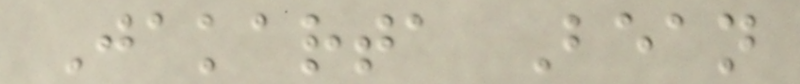Jakarta Bean
